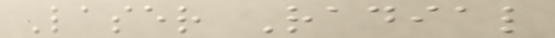Laser Radial
